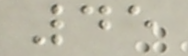45
